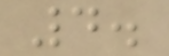4.
